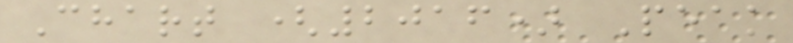Chart (2016) Peak
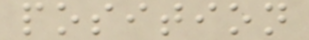position
